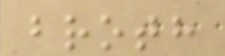broth
